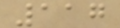117
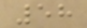58
